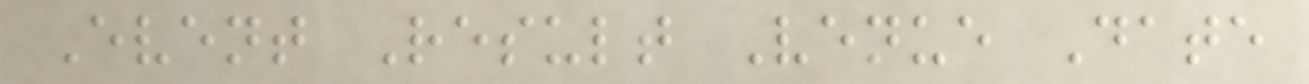Event Result Venue Date
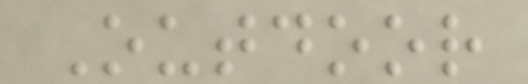Outdoor
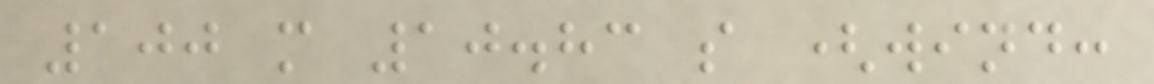100 m 10.83 s (wind:
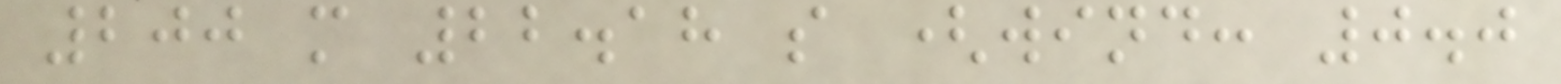200 m 22.18 s (wind: 0.0
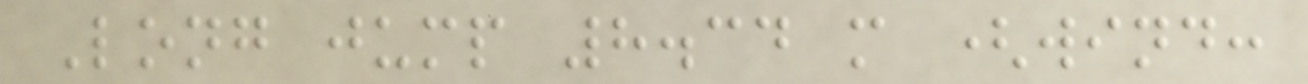Long jump 8.34 m (wind:
